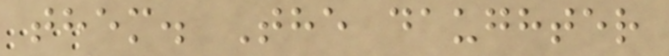them. The daughter
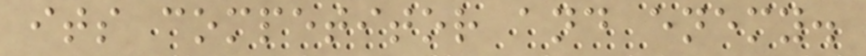its competitor and enemy.
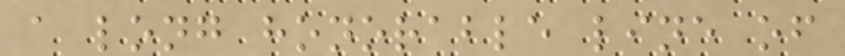a long honorable line of
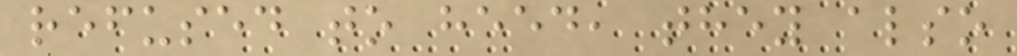refused to heed, they also
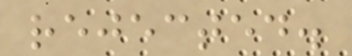rejected.
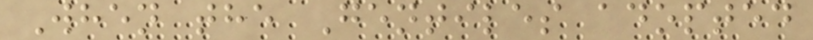When the Gentiles adopted
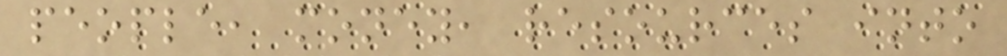people, money, resources into
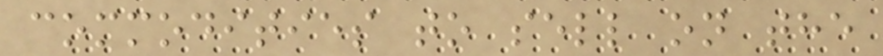commodities to sell on the
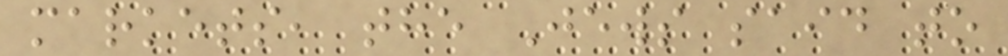markets, the Jews said to
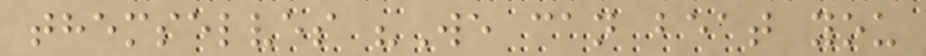themselves "We can beat you
